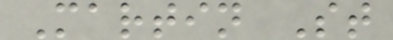Martin St
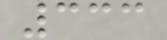333
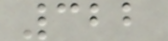322
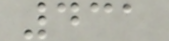431
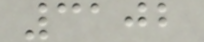3102
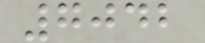7042
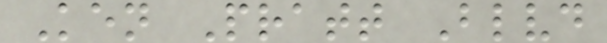Ken Pratt Blvd
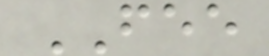FEE
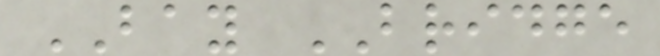BAY BRIDGE
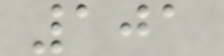101
